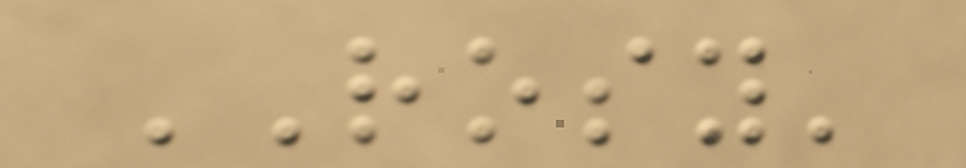ROSY'
